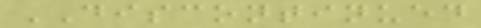DISCONTINUED
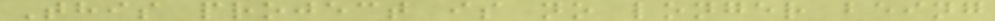This project is no longer being
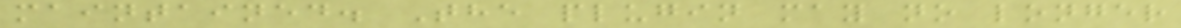maintained. The plugin may no longer
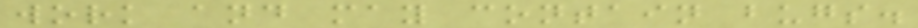work and may contain bugs.
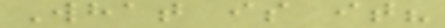What is it?
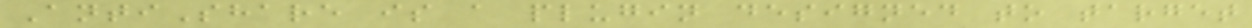AntiShare is a plugin designed to target
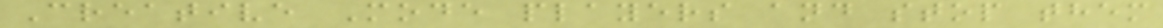Creative Mode players and stop them
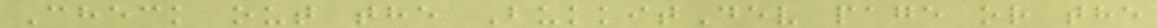Check out the BukkitDev page or the
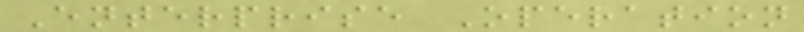Enterprise Operation
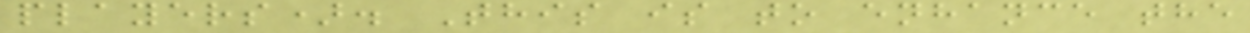players). This is to enhance the
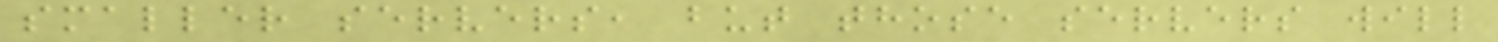smaller servers, but those servers will
